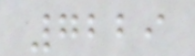7229
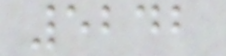5242
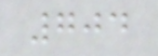704
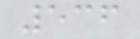536
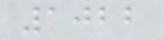1022
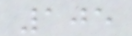105
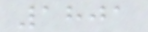1801
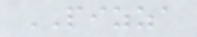PIZZA
